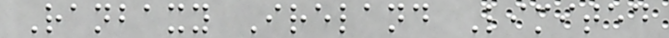Ranbaxy Ireland Limited
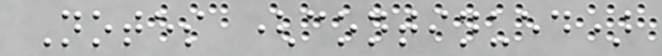Notes (continued)
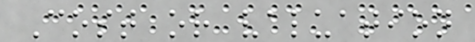Cost or valuation
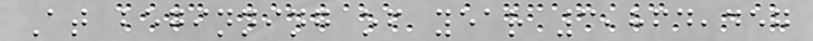At beginning of year 3,864,457
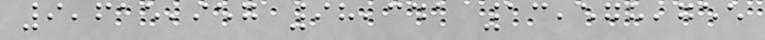9,615,957 98,341 13,578,755
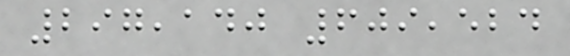297,140 609,524
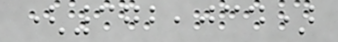(372,034)
